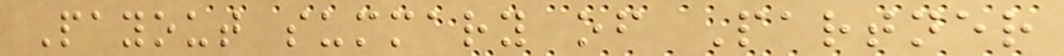Payout summary of Partner
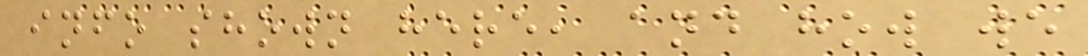info shown here, and how we
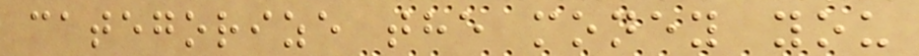categorize the money you
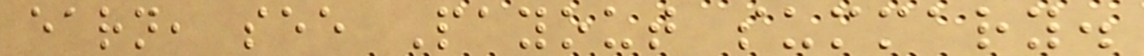earn, see Payout summary.
